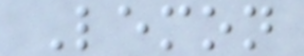Lemon
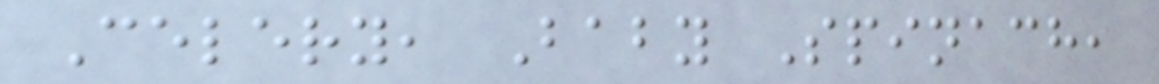Celery, Baby Spinach,
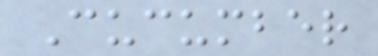Cucumber
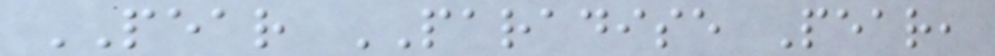PEAR PARADISE Pear,
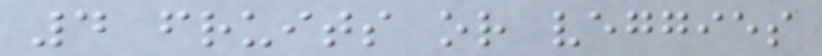4 fruits or veggies
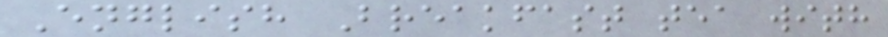English Breakfast tea with
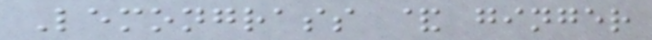Lemongrass & ginger
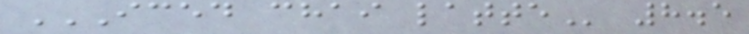ICED CHAI LATTE 8.5
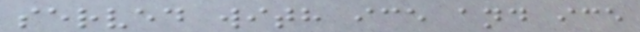served with ice and ice
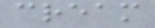cream
